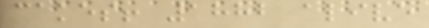cakes! 1882 alive
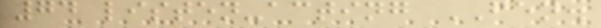74 listen-acting FEN.
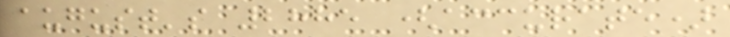august's 2885 (accurate)
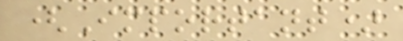(Important)
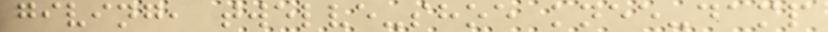giving, twelve-shoe knee-damp
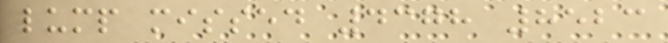lump missed 4378 8523
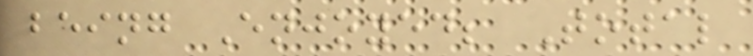being Enjoyed; Total
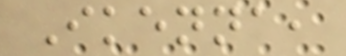Ikenna,
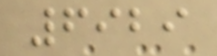6929
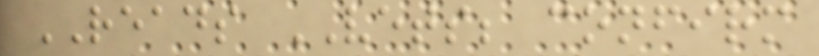READS VETS; confirm
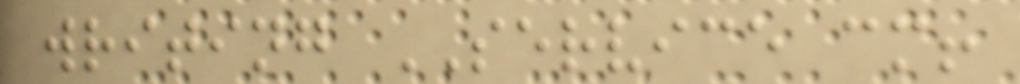writing SERVICE cm!
